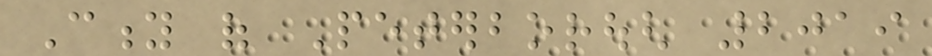City of Peterborough 2019
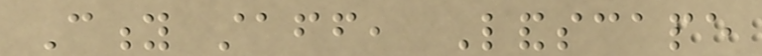City staff, Landscape
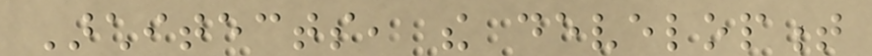Architects, the development
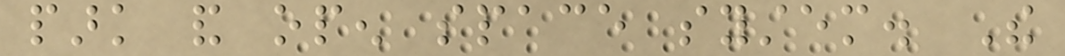park and open space system. The
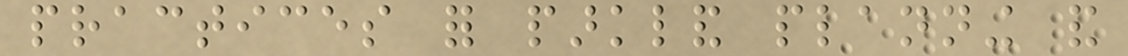practices for parkland planning and
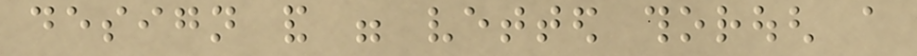design and were vetted thorough a
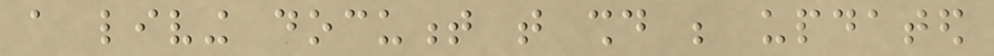a living document that should be updated
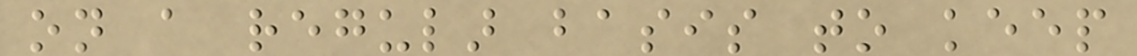on a regular basis to keep
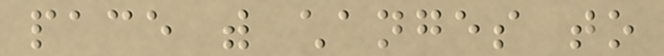pace with changes to
